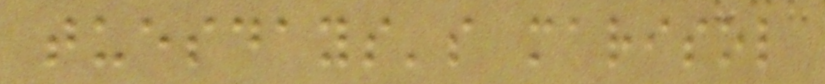tuesdays's marisol
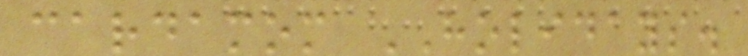cardamom HOLIDAYS.
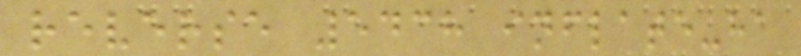reverse 5438 inflate-ha
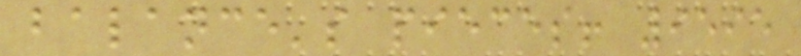balance's pieces! 9595
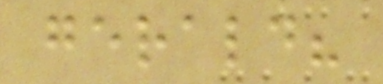gerald?
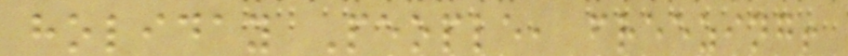holiday People, freezing!
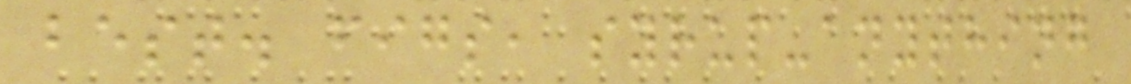best. figs, syrup-anything
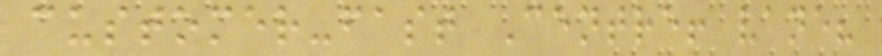customer-fast Centre! vane?
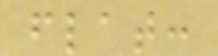flat:
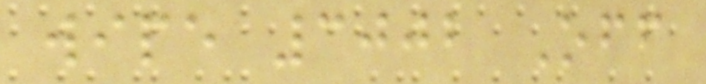wipe 3002 Off
